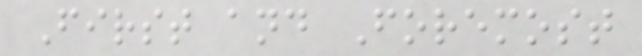First and Foremost
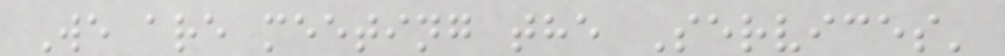We are meeting the Services'
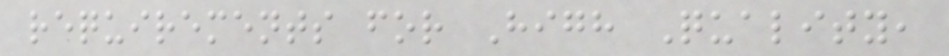requirements for High Quality,
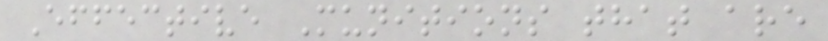Effective Munitions that are
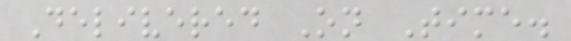Delivered On Time.
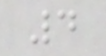4
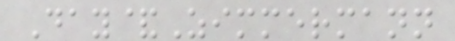Day&Zimmermann
